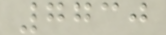7730
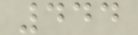444
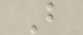B
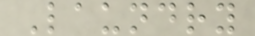Laundry
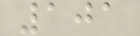101
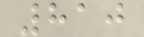810
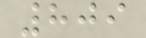809
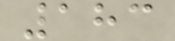183
